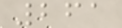261
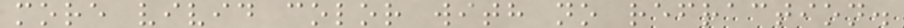more vivid color with no refraction.
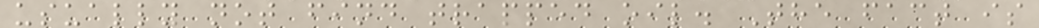usually not find trapped oil. The fact is
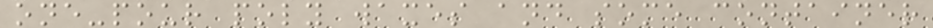one-pour poly waxes and some container
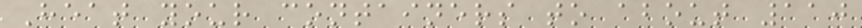Heat your containers to about 110
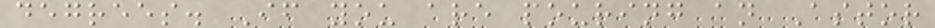degrees. If you are pouring an Astor
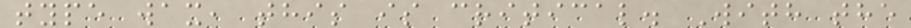type wax, this is critical. With the
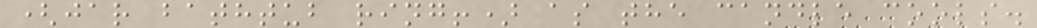(jar bathtub ring!) as the candle cools.
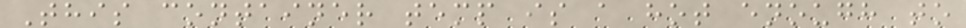This container temp is a hot enough to
